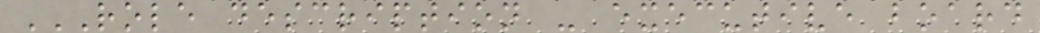ROLE DESCRIPTION - EXECUTIVE BOARD
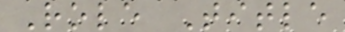Role Title
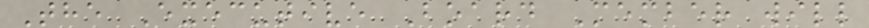The Executive Board Member will
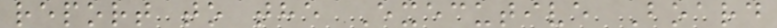report to the Executive Board
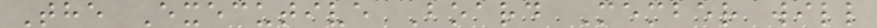The Executive Board Member will
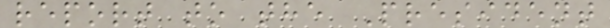report to the President
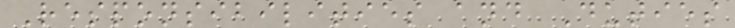Responsibilities and Duties
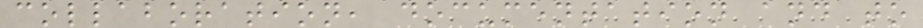collaboration, documentation and to
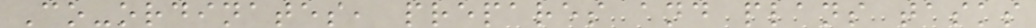Co-ordinates, prepares and plans tasks
